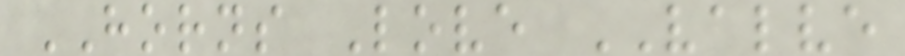HORNS Love VALVE
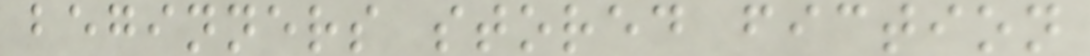beginners stored fiction
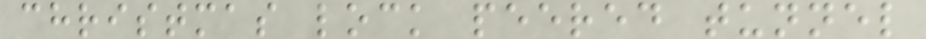christmas lock peered tunnel
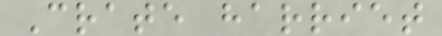Crate harriet
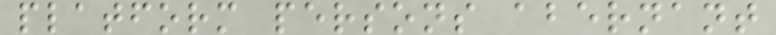platform persons abernant
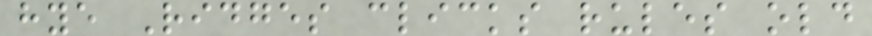hye Ridges clicks rules old
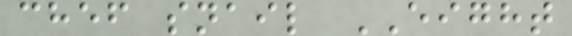chef snail EIGHT
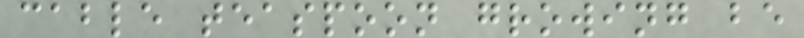cable teaspoon growing be
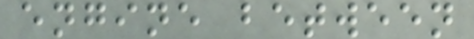engine between
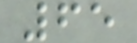65
